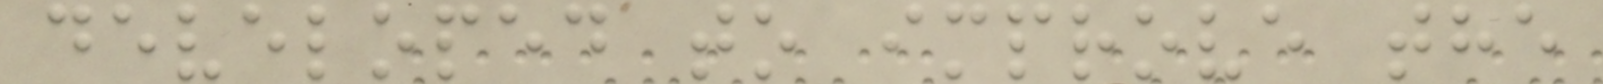developed to improve the
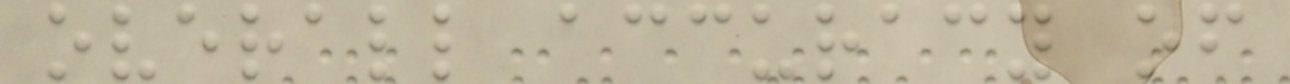overall accuracy of
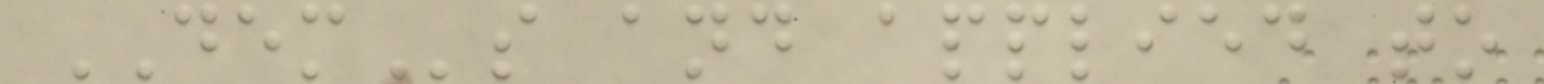DEMs and applied to
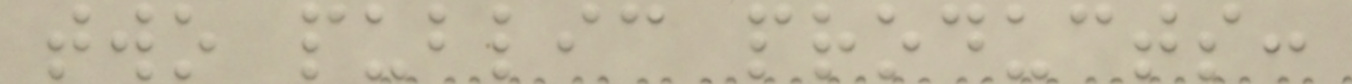two public products:
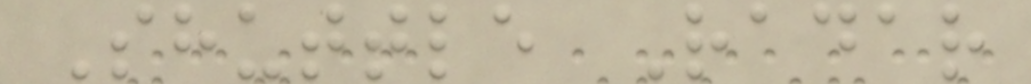Shuttle Radar
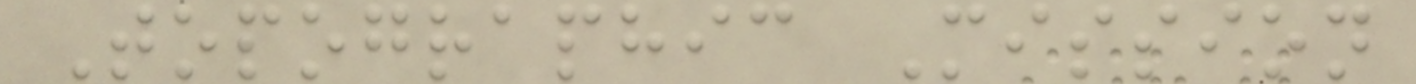Topographic Mission
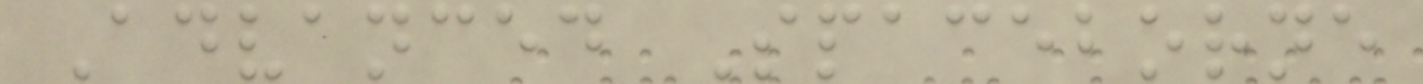Advanced Spaceborne
